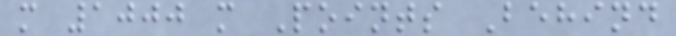m 1000 m Points Behind
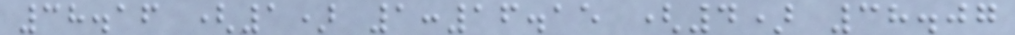38.16 (1) 1:16.15 (4) 38.07
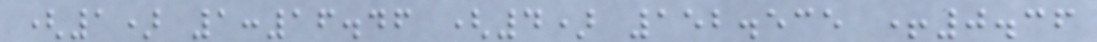(1) 1:16.46 (4) 152.535 +0.36
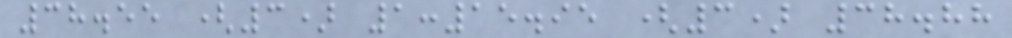38.55 (3) 1:15.95 (3) 38.88
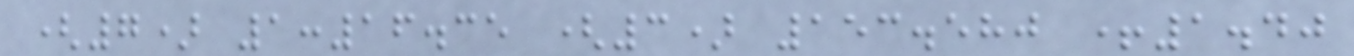(7) 1:16.35 (3) 153.580 +1.40
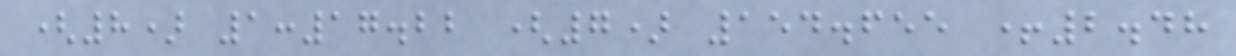(8) 1:17.22 (7) 154.655 +2.48
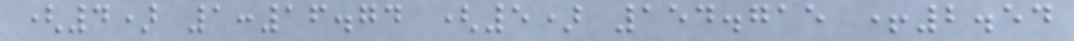(4) 1:16.74 (5) 154.715 +2.54
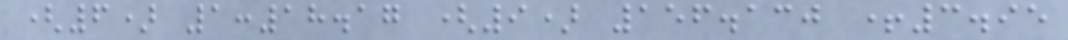(6) 1:18.17 (9) 156.130 +3.95
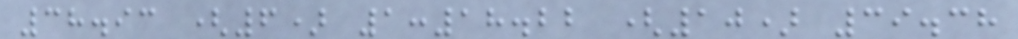38.93 (6) 1:18.22 (10) 39.38
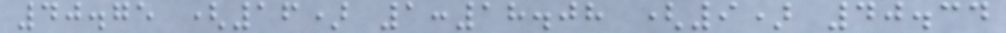40.75 (16) 1:18.08 (9) 40.34
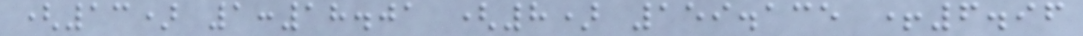(13) 1:18.01 (8) 159.135 +6.96
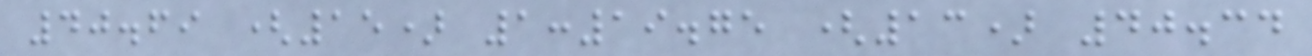40.69 (15) 1:19.75 (13) 40.34
